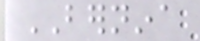BERNINA
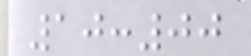10:00
